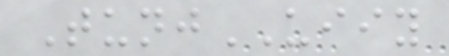TunjUIIY
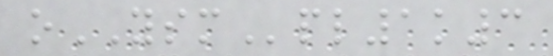oYSMpl1k3
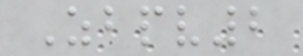Zbpv2
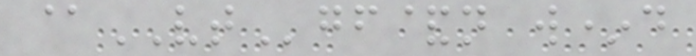@VTgf&n w*d
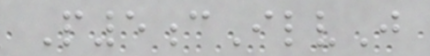P5cIlvJ
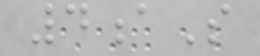4aS
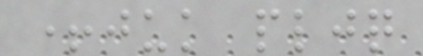+juk pljq
